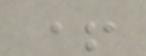+
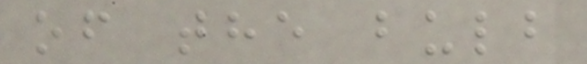of the bulb
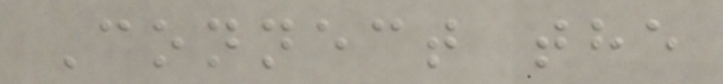Connect the
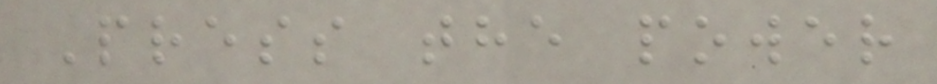Press the power
